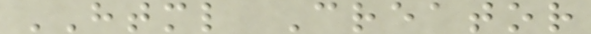HTML Creator
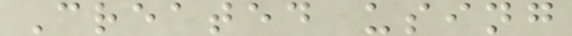Created using
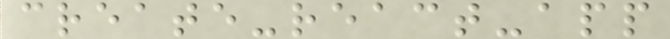create-react-app
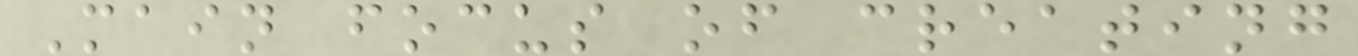Main focus of creating
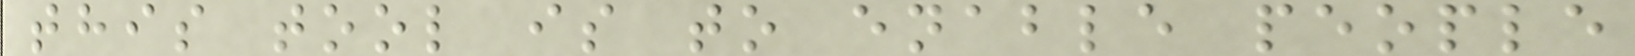this tool is to enable people
